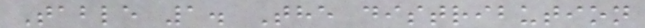Table 1. The distribution
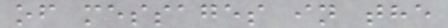of messages in the
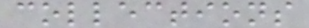collections
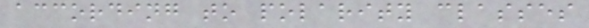according to polarity classes
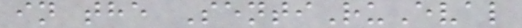in the SentiRuEval
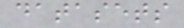datasets
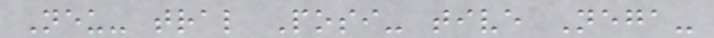Neu- tral Posi- tive Nega-
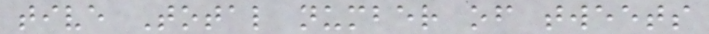tive Total number of tweets
